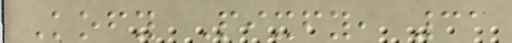Kofy Pixfy, 31
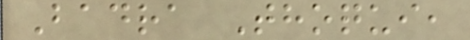Badra Thoqui,
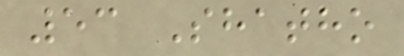53 Shatho
